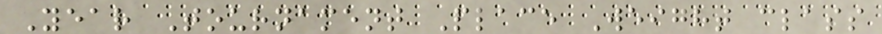Year Tournament Place Weight class
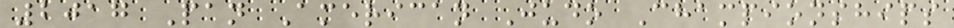2017 Pan American Judo Championships
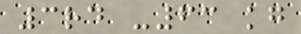3rd -63 kg
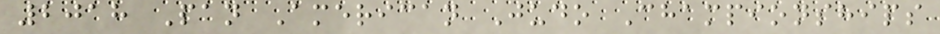2018 Pan American Judo Championships
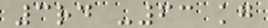3rd -63 kg
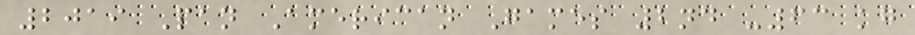2019 Pan American Games 2nd -63 kg
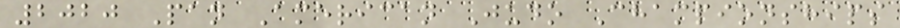2020 Pan American Judo Championships
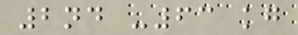2nd -63 kg
